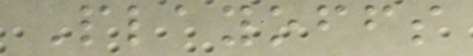Playoffs
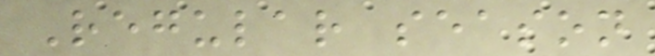Regular season
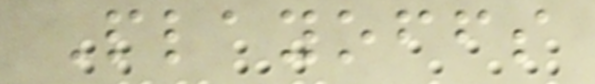Playoffs
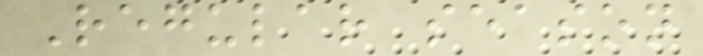Regular season
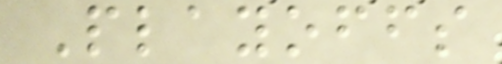Playoffs
